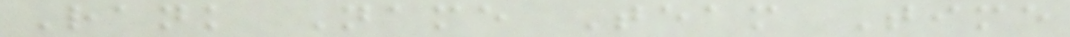Rank Name Team Time
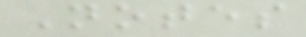Notes
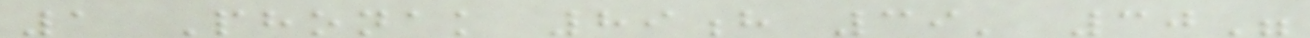1 Phonak 89h 39' 30"
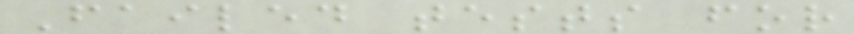Failed tests for
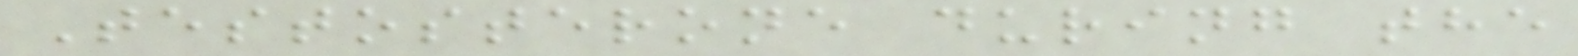Testosterone during the
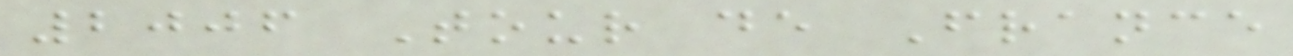2006 Tour de France
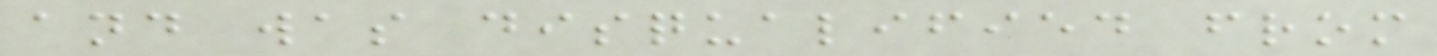and was disqualified from
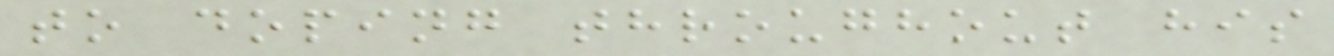to doping throughout his
